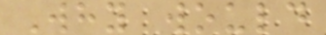Why would
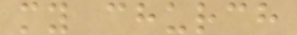my church
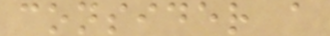consider a
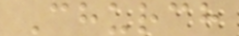Church
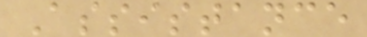Assistance
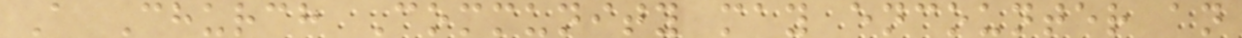A Church Community may encounter an
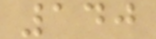140
